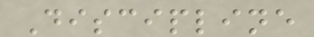Discipline
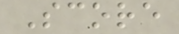Score
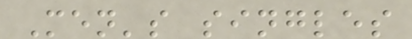Men's singles
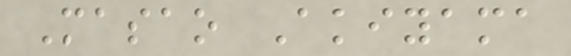Masao Akiyama
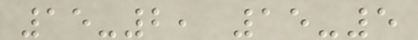15-2, 15-5
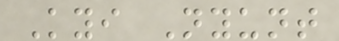Kyi Nyunt
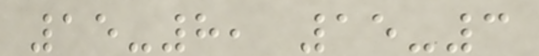15-8, 15-3
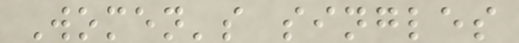Women's singles
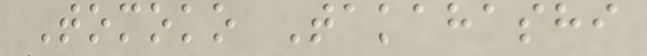Tomoko Takahashi
